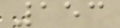153
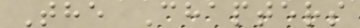The Chapters
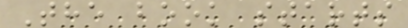The book starts
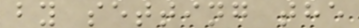by setting the
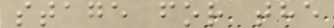stage for the
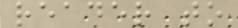reader to
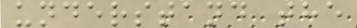understand the
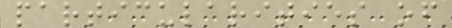particularities of
